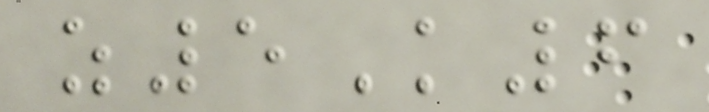z5K6
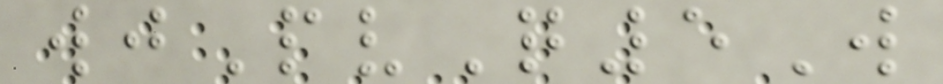wjPvQ5W
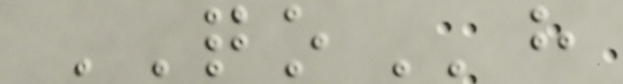QOh
